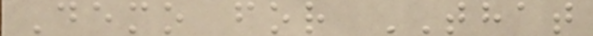Demo for THAT
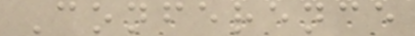Conference
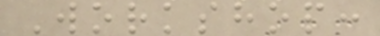Workshop:
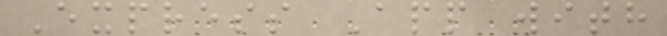Express App with
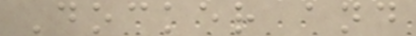Docker and
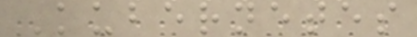Kubernetes
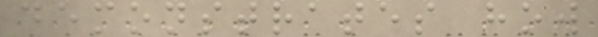demonstrates how
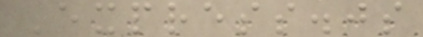Express.js
